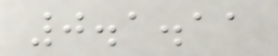0.1.11
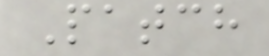Patch
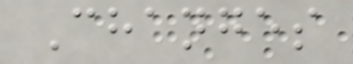Changes
